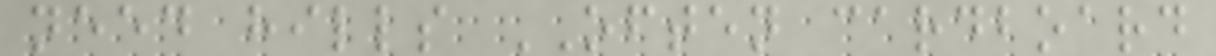need hills OFTEN cardboard
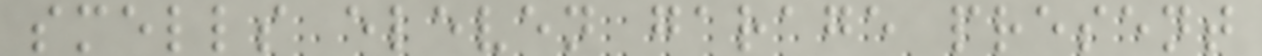smells eleven garage present
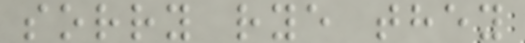sorry rye they
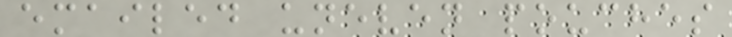emailed uneven pouches
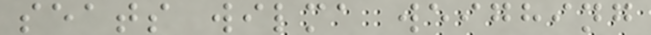seats wilma weighing
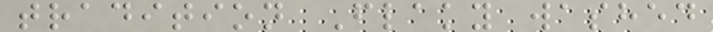tradition Flaky washed
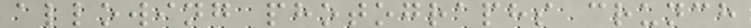allowing photographs crunch
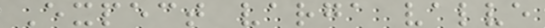Expect varga valve
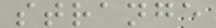strange
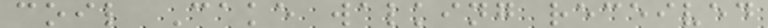coil Cake walking received
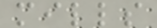mills
